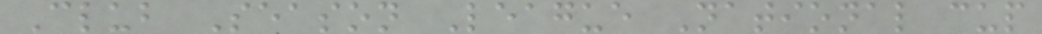Club Season League National cup
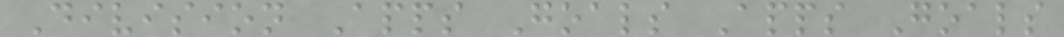Division Apps Goals Apps Goals
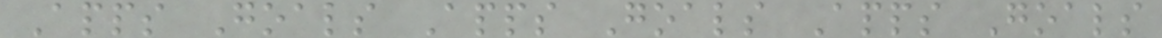Apps Goals Apps Goals Apps Goals
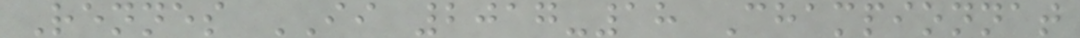Rennes II 2017-18 Championnat
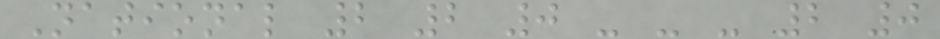National 2 2 0 - - - 2 0
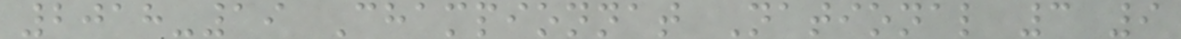2018-19 Championnat National 3 9
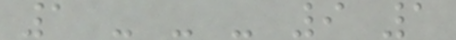1 - - - 9 1
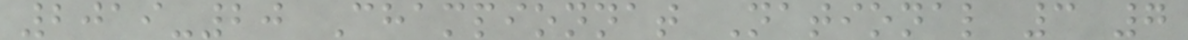2019-20 Championnat National 3 7
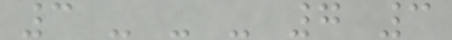3 - - - 7 3
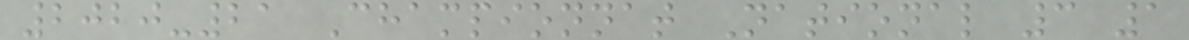2020-21 Championnat National 3 1
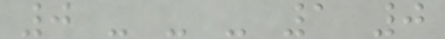0 - - - 1 0
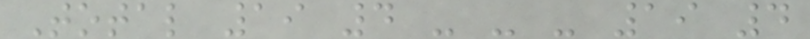Total 19 4 - - - 19 4
